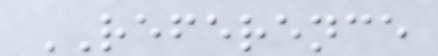REFERENCE
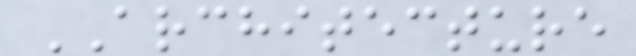ARCHITECTURE
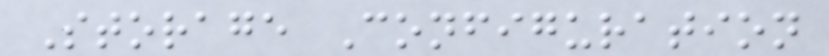Storage Configuration
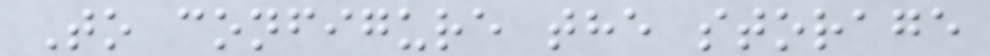To configure the storage
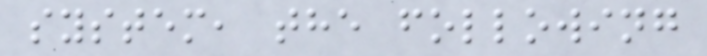system, the following
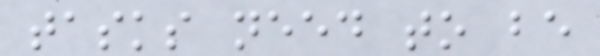tasks need to be
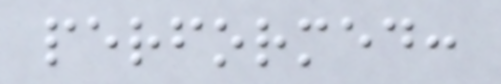performed:
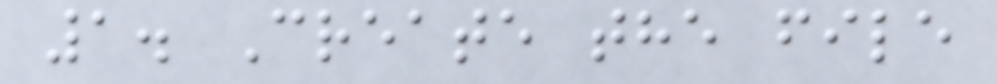1. Create the file
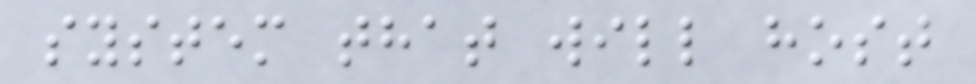system that will host
